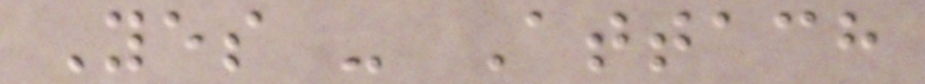Yes - Attach
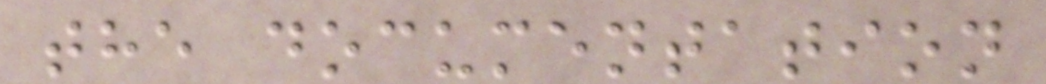the documentation
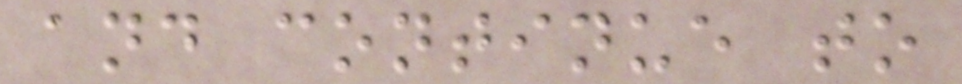and continue to
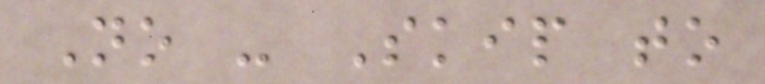No - Skip to
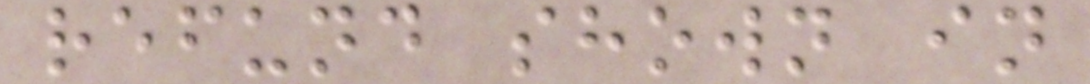refund shown in
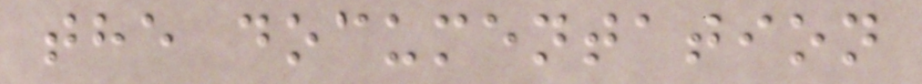the documentation
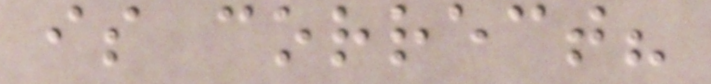is correct?
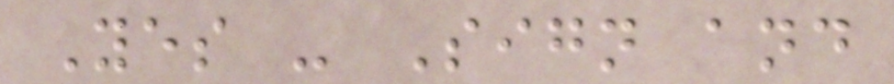Yes - Sign and
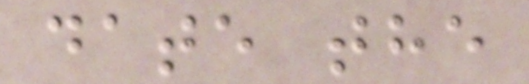date the
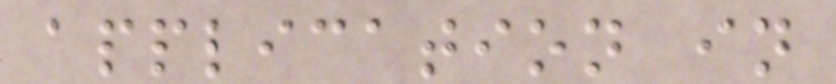application in
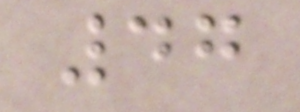47
